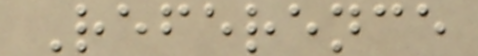Reference
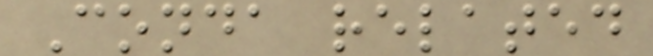Conda related
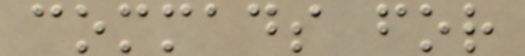commads for
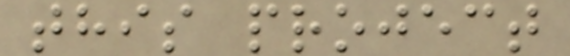this project
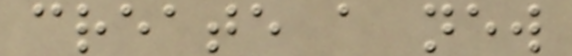create a new
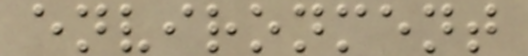environment
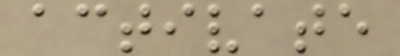activate
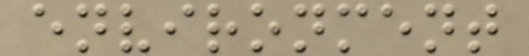environment
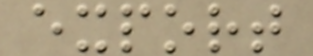export
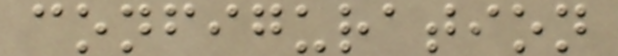configuration
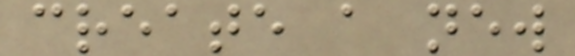create a new
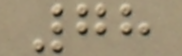78
